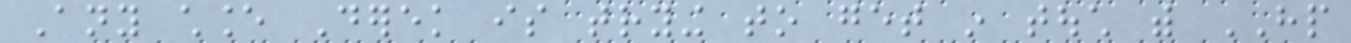Any chance Derek is trying to get in touch with HP
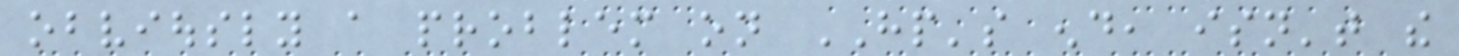obviously a problem on HP's end, isn't the
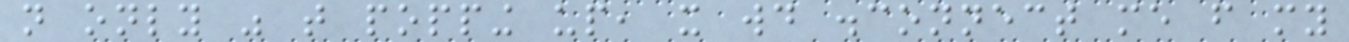not only was that popping up, it would disconnect me from my
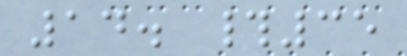14. #35
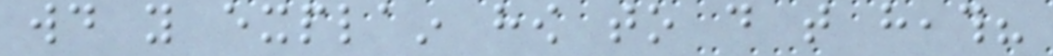would you explain how to do that heath?
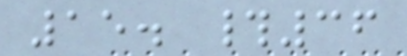15. #36
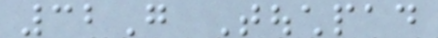32G Touchpad
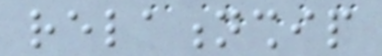relationship
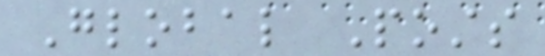Global Posts
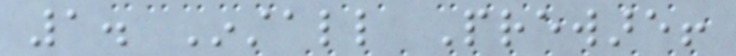1. Install Preware!
